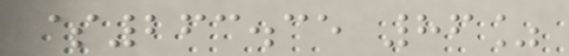$263.35 86%
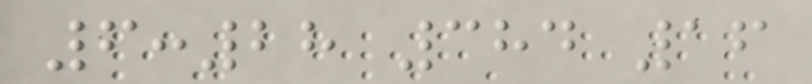6:28 384 16
